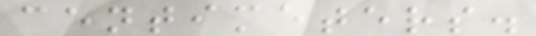centimeters.
